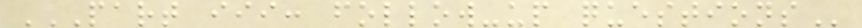PART III: FOLLOW-UP QUESTIONS
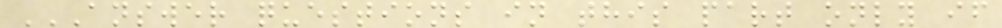ANSWER QUESTIONS IN THIS PART ONLY IF
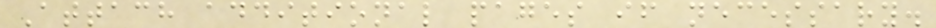Attach additional pages if necessary.
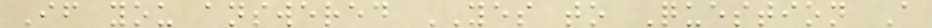If you answered YES to Question A
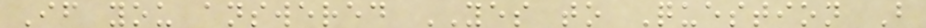If you answered YES to Question B
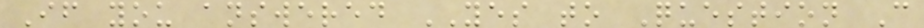If you answered YES to Question C
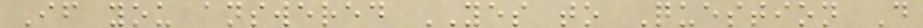If you answered YES to Question D
